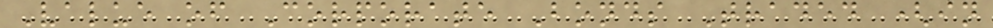Value of Corporate Bonds Traded (in
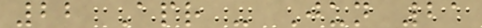22 Apr - Jun 21
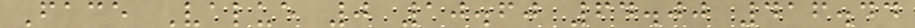Face Value 0 10.60 64.00 416.44
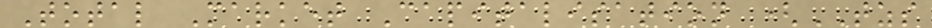Total Market Capitalisation (TZS
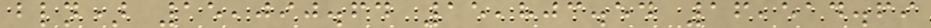bln) 15,090.64 15,803.54 16,514.69
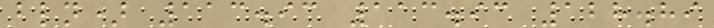bln) 113.93 113.93 128.89
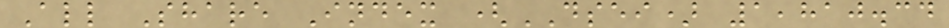All Share Index (DSEI) 1,810.34
